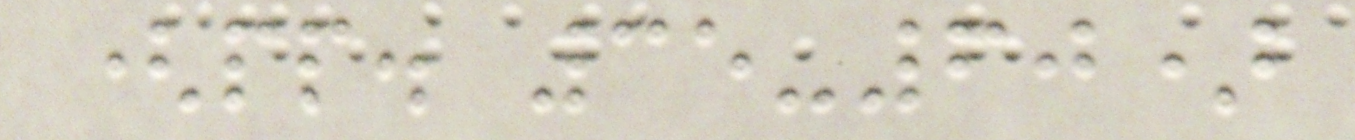(pp. 35-60)
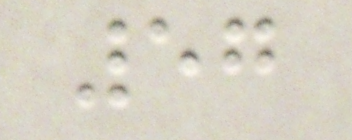57
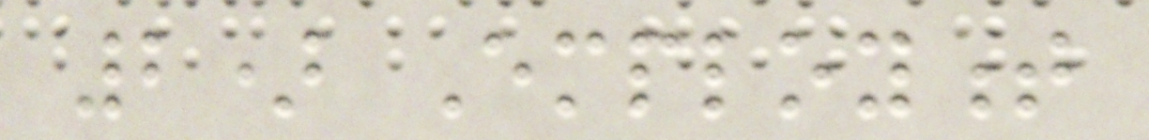2) Employment
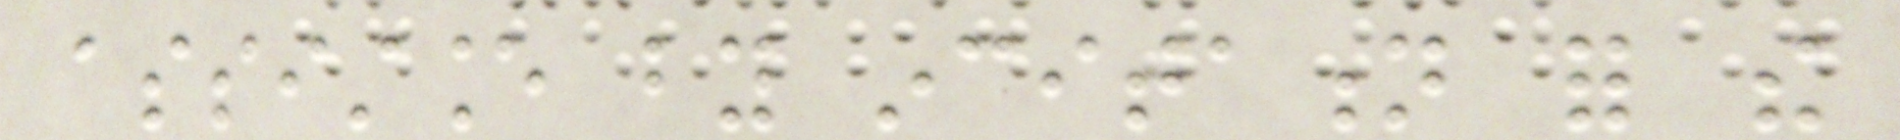assistance by incitation for the
